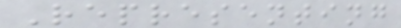Representing
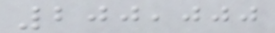200,000
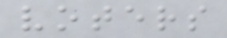voters
